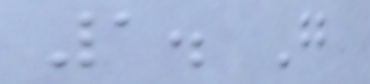1. G
